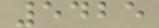5425
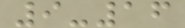9-16
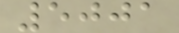5001
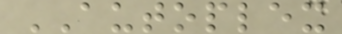AUTOPLEX
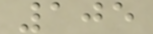105
